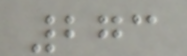273
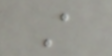A
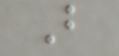B
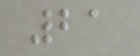21
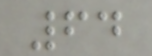64
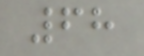68
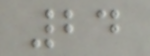24
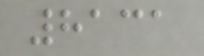8131
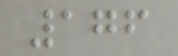176
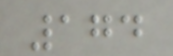174
